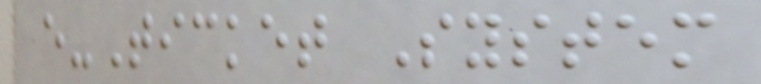e-Ticket System
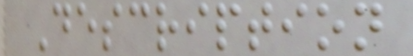Description
